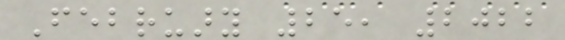February 25, 2022
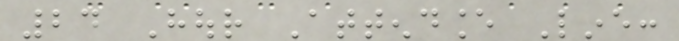24 Hour Attendance Line:
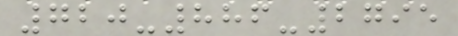720-886-2795
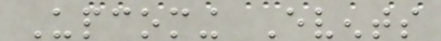Upcoming Events
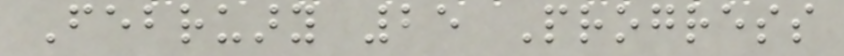February 25 Progress
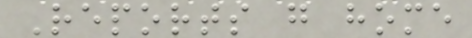Reports go home
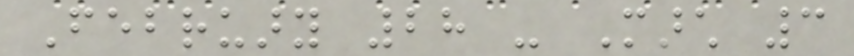February 28 - March 3
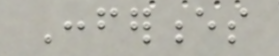Conferences
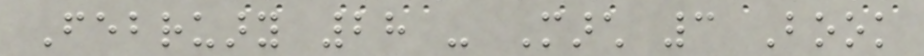February 28 - March 3 Book
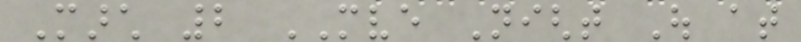March 2 MVE Night Out at
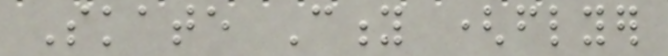Skate City (flyer
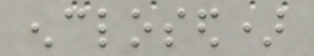enclosed)
